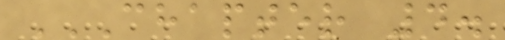CHAPTER 4.
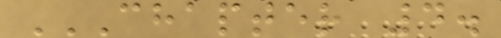CHAPTER 4.
